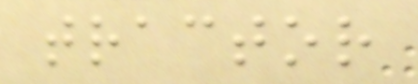tractor
